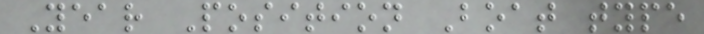Year Position Boat type
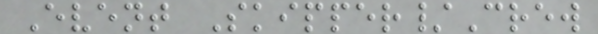Event Skipper/Crew
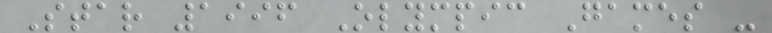Star 1996 Olympic Games -
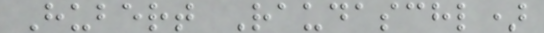Hubert Raudaschl)
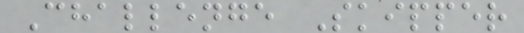Challenge Skipper
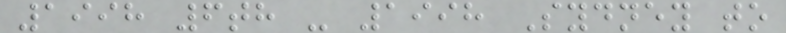1998 6th - 1998 Sydney to
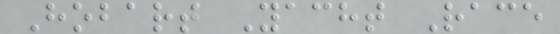Hobart Yacht Race
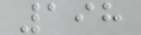198
